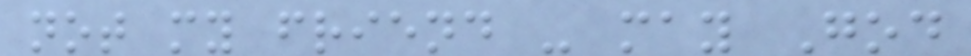not my friend - may God
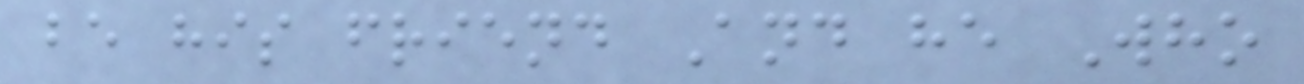be his friend And he Who
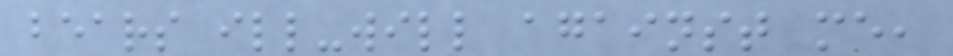bears ill-will against me,
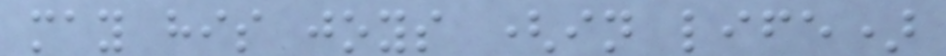may his joys (in life)
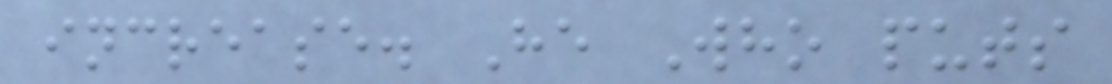increase. He Who puts
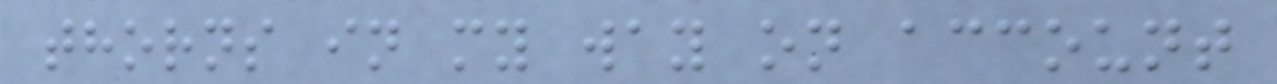thorns in my way on account
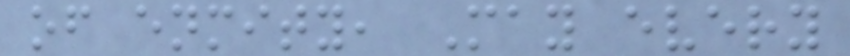of enmity, May every
